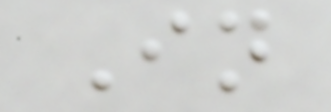In
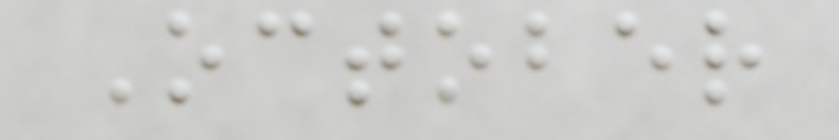October
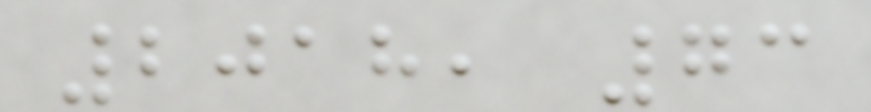2018, 73
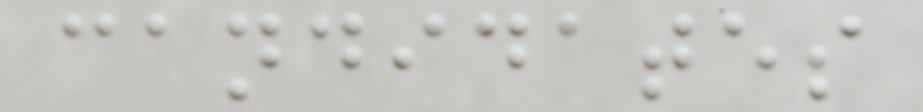candidates
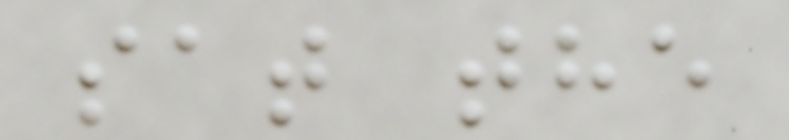sat the
